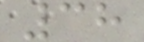38
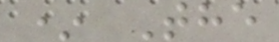* The
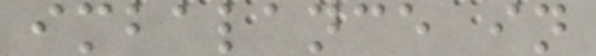imbalance in
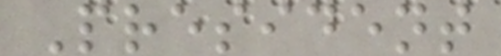President
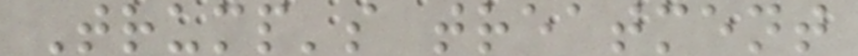Trump's treatment
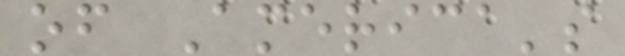of America's
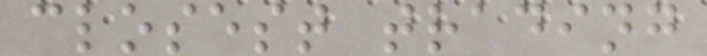closest trading
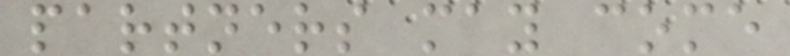partners may come
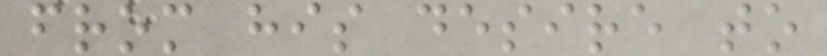from his desire to
